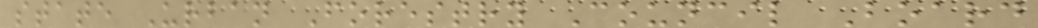state Urban Forestry Council Board
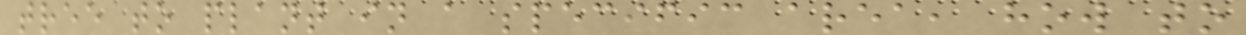tree to plant in a specific area, how to
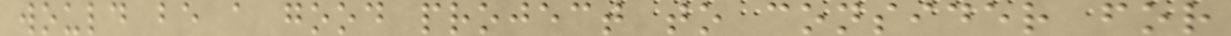would be a good project to consider for
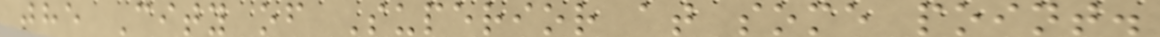the City of Superior at some point.
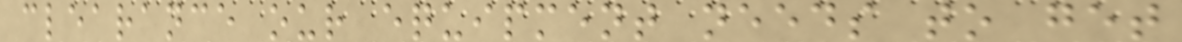clearance our equipment needs to get
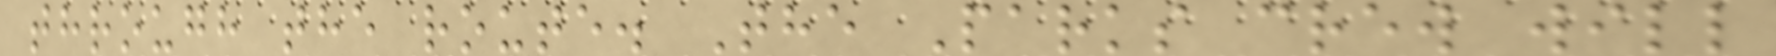through the route. The Parks crew will
